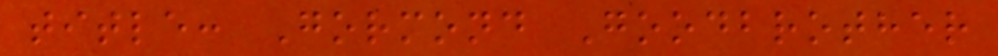title: Gormond Goodbrother
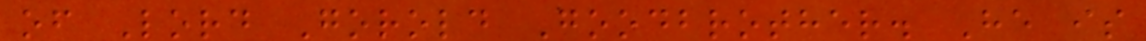of Lord Gorold Goodbrother. He is
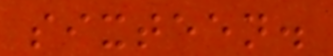sixteen.
